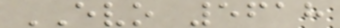EVO 5618
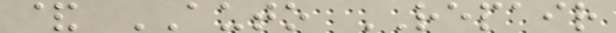& AUTO REPAIR
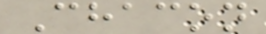Chacon
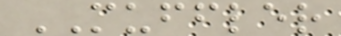MUFFLER
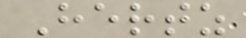Hertz
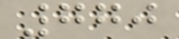770
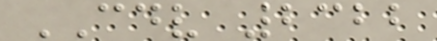CDV 2322
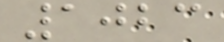1023
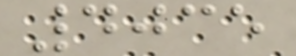4035
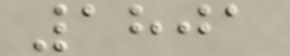1801
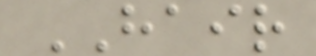HAIR
